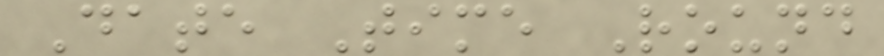Date Time Round
